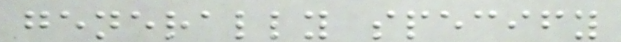generally specify
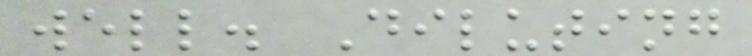well. Diluting
